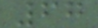67
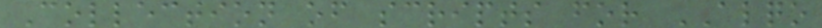Collection of scripts for ALQO
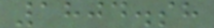1804.sh
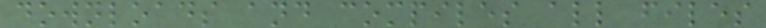downloads and compiles all files
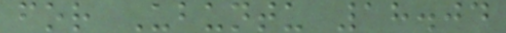for Ubuntu 18.04
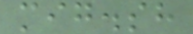mig.sh
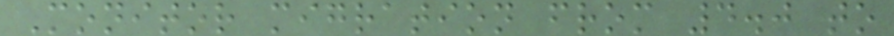Monitor migration from 4.0 to
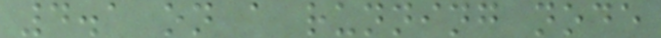4.1 on a running node
